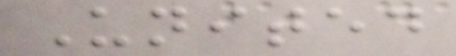United
